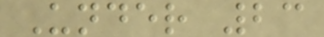Under 23
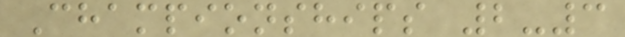Championships 2-3
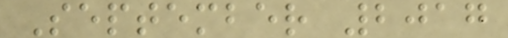September 2017
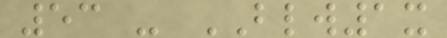53 - BLW1x
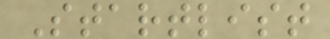Startlist
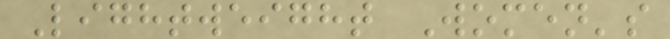Lightweight Women's
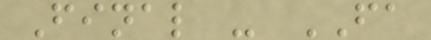Final - FA
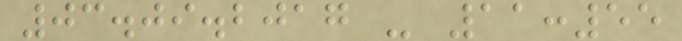03.09.2017 - 11:55
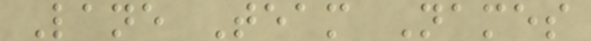Lane Team Names
